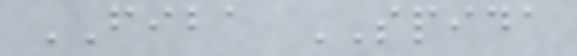FIBA SPIDA
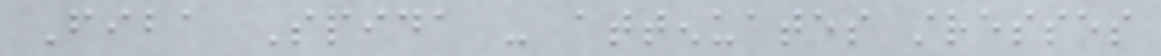Fiba Spida - attenuates stresses
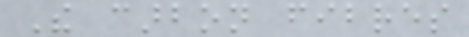The carbon fibres
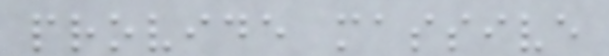provide massive
